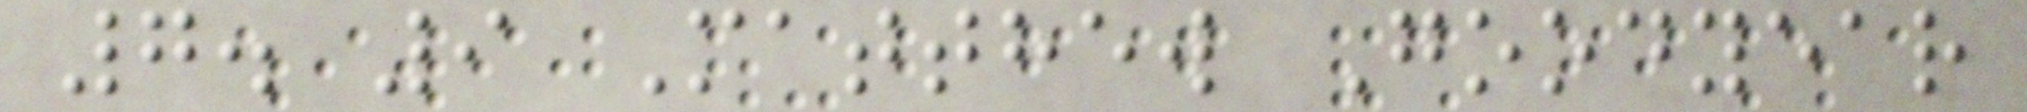7. 9 Matthew Goodyear
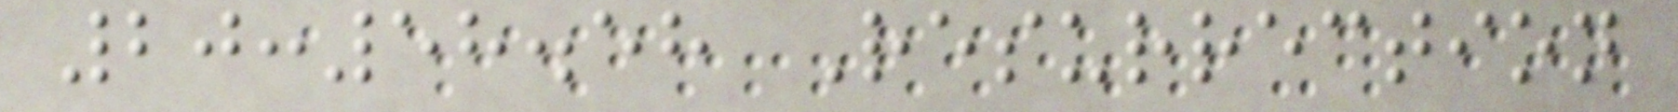20:58.58 Resurrection
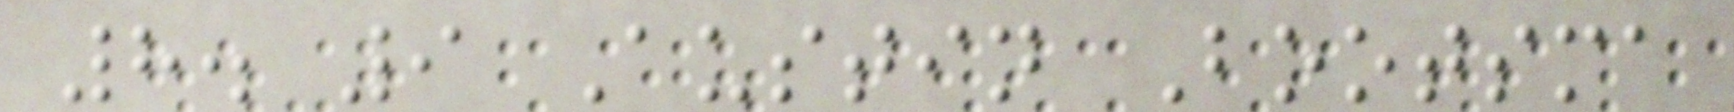8. 9 Austin Bootsma
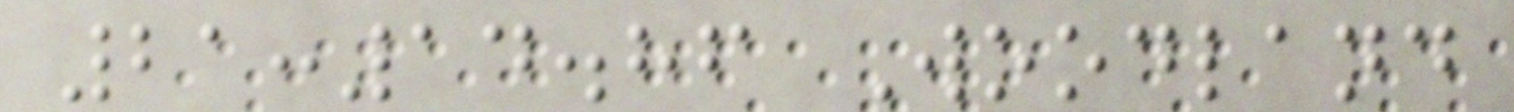21:14.86 Woodland
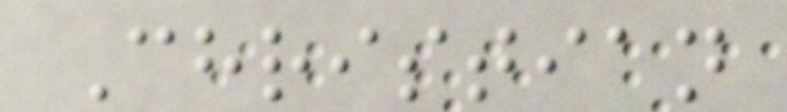Christian
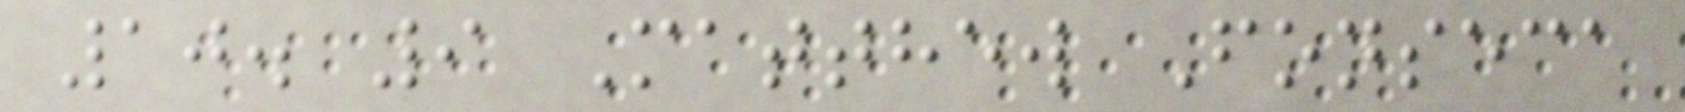10. 9 Matthew Fonseca
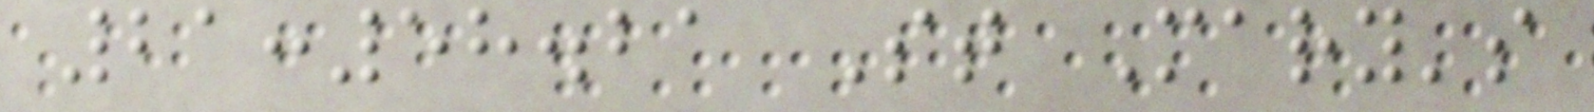21:58.21 St Mary's
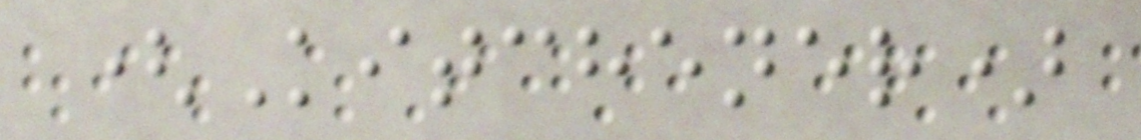(Kitchener)
